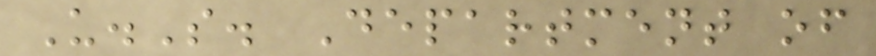U.S. Department of
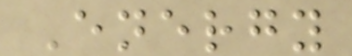Energy
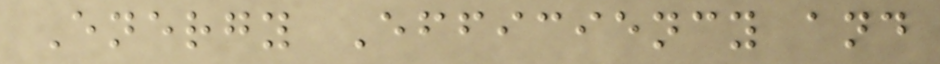Energy Efficiency and
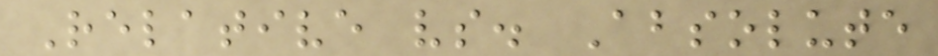Relative vs. Absolute
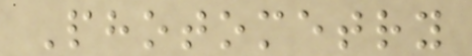Photometry
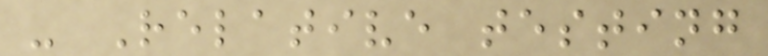- Relative testing
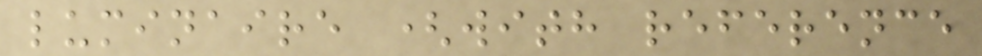luminaire (with reference
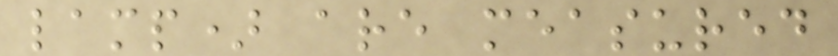lamp) are measured
